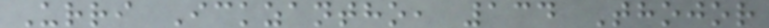Urri Ickzantho, 134 Thojor
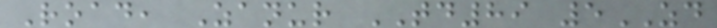Road, Zanur TD89 5ZD
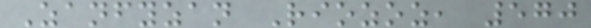Zanfyzan Riozoz, 570
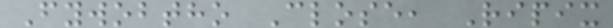Fywobtho Close, Ripix
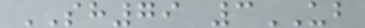SH79 3UB
